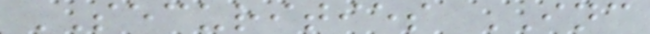SECURITIES INC
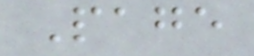Page
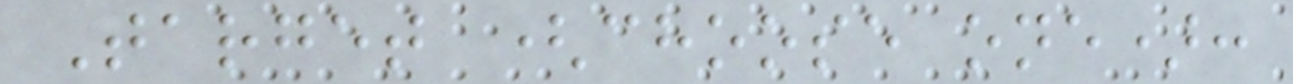Target (choose one):
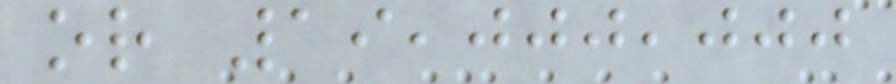or 19,000,000
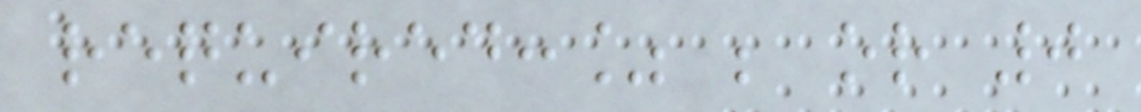required:% ; or 0
